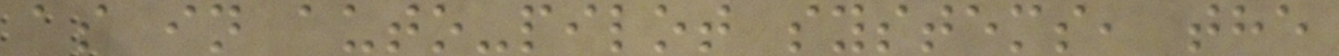as in auto-pilot systems, the
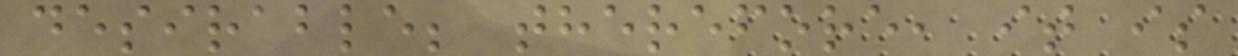desirable; therefore, it is
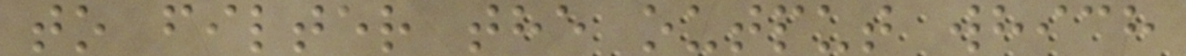to filter the output which
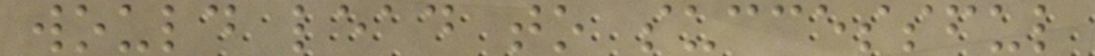would lead to successful
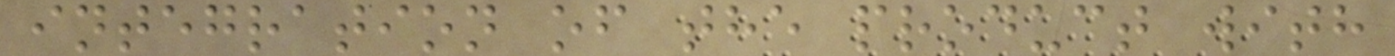integration of the product with
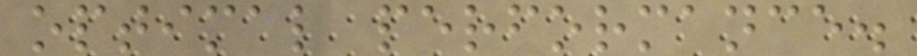optimal performance.
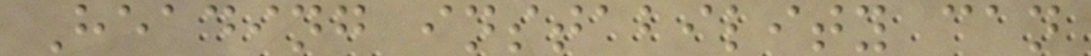Heading instability can
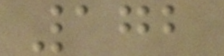172
